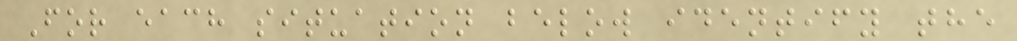For each situation below identify the
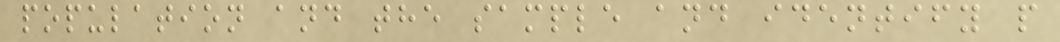population and the sample and identify p
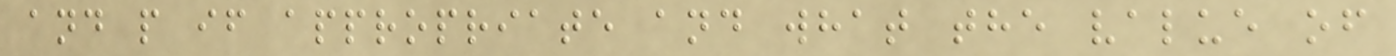and p if appropriate and what the value of
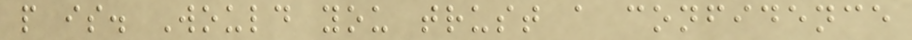p is. Would you trust a confidence
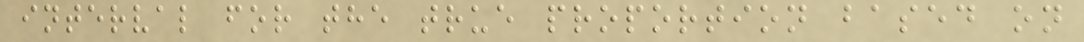interval for the true proportion based on
